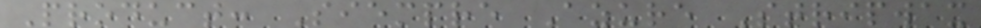Product: Siempre Azure Stripwax
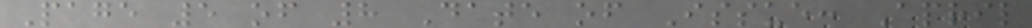Page 5 of 8 Date of Issue: April
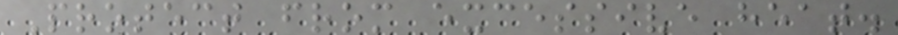Protect from excessive heat.
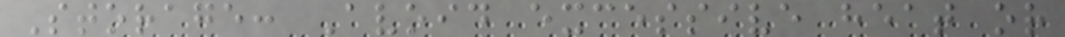Storage: Avoid excessive heat or
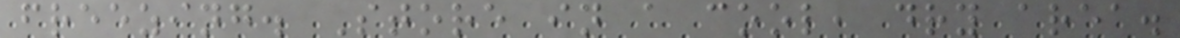freezing. Store in a cool, dry area.
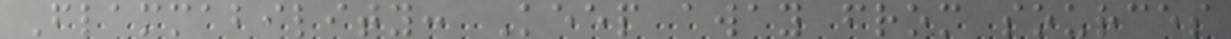Flammability: Keep away from sources
